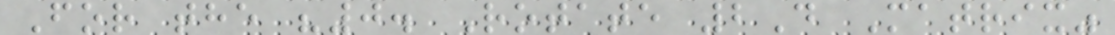For the "0. Rotate 2D Matrix"
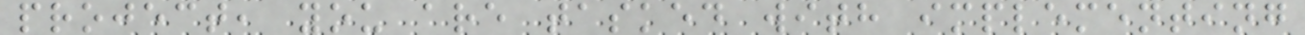project, you are tasked with implementing
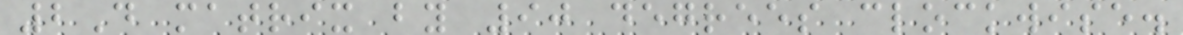2D matrix by 90 degrees clockwise.
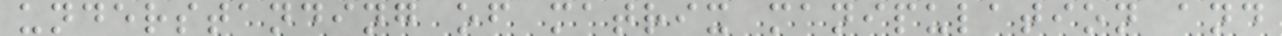understanding of matrix manipulation and
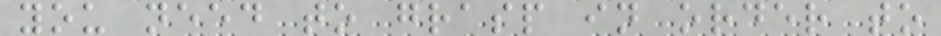you need to grasp in order to
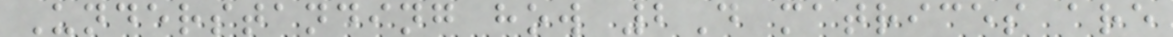Understanding how 2D matrices are
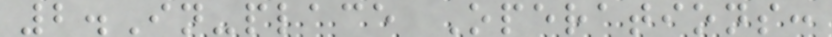2.In-place Operations:
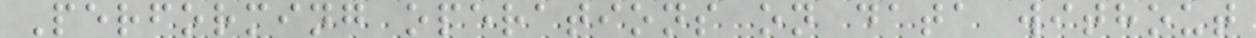Performing operations on data without
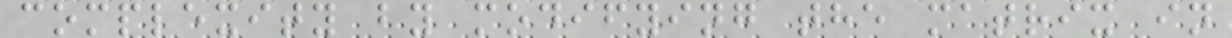complexity by modifying the matrix in
